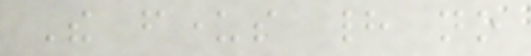The funders had no
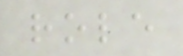role
